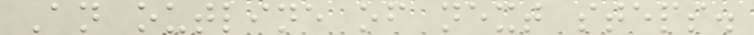An outline of next steps.
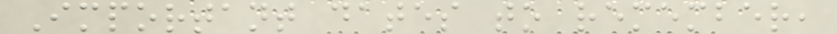Important dates to remember,
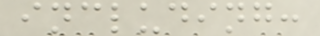including:
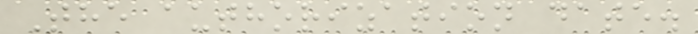The authorization date.
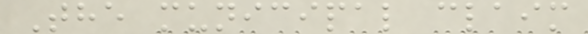The municipal claim
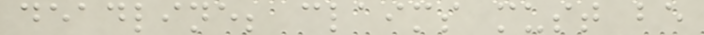deadline; claims must be
